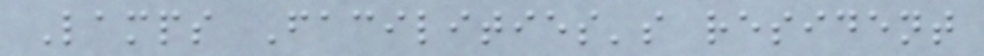Lamps Facilities's resident
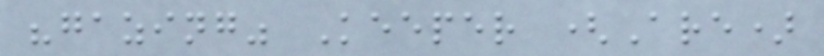"gazing" Keeper (Are)
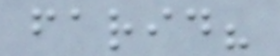farid?
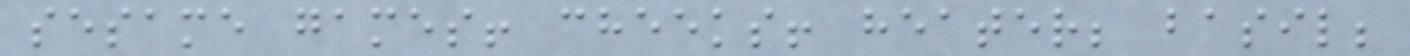sesame games! cheeks! heater; basil;
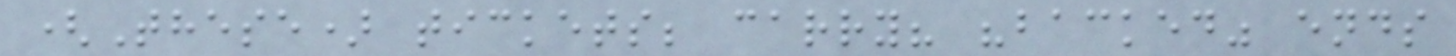(These) tickets; carry? "backed" ends
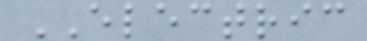ELECTRIC
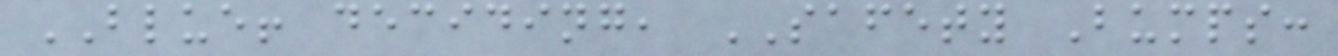BLUE! deciding, SAFETY Bumps:
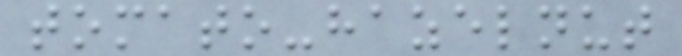tomato-hazelnut
